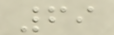69
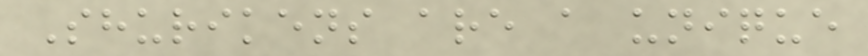Shurikens are a unique
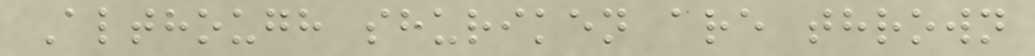Although shuriken are thrown
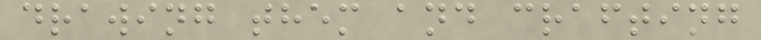drawing them and crafting
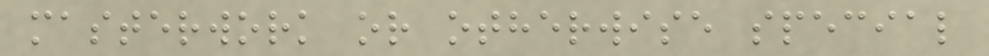masterwork or otherwise special
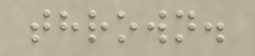thrown.
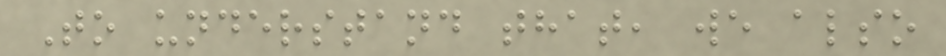To understand that, we also
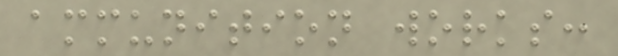ammunition works:
